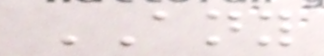ANY
